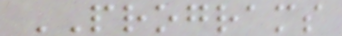PROGRAMS
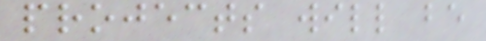projects will be
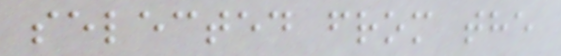selected from the
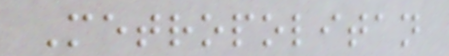Metropolitan
